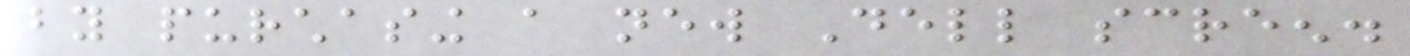by purchasing a new Dell screen.
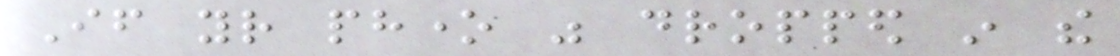If your phone was dropped in the
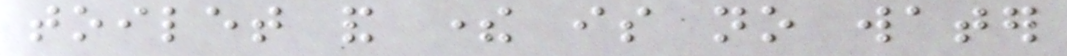toilet and there is no water
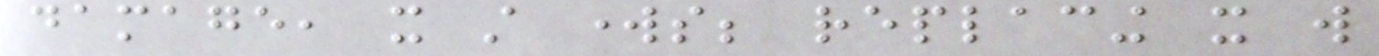damage, it still works; replacing it will
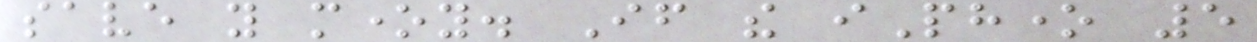save you money. If the iPhone 5
